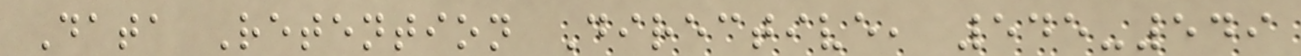Data Retention Directive, 545-549
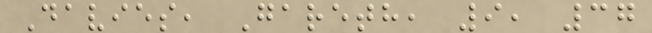Davies, Gareth, 9, 37
